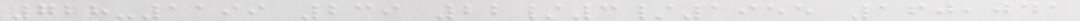728-1199 239 22/3/1955 160,041
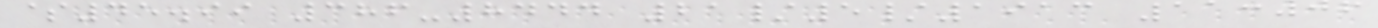$45.99 386-8444 21/5/1913 11:06
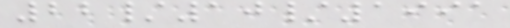22/10/1991
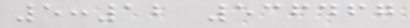5:12 536467
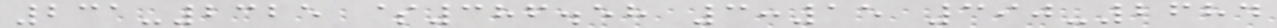231-2325 $386.58 3:15 390-2684
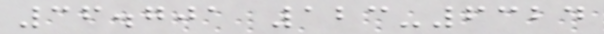36.701 123-6324
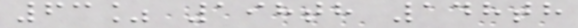63% 198th 148th
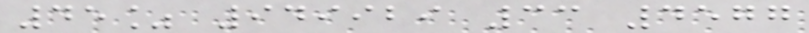45% 949929 33 4577
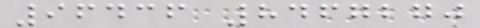96436 8467270
